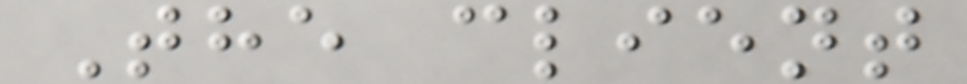The client
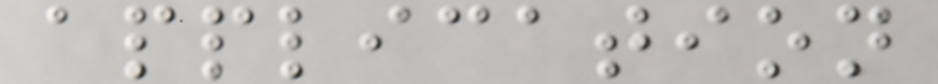application
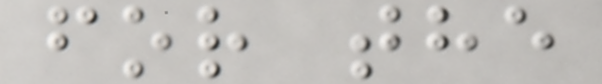for the
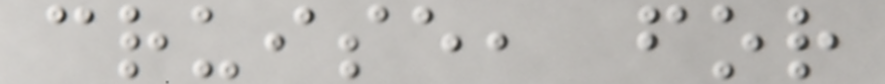cruise, for
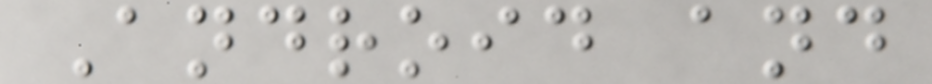Android and
